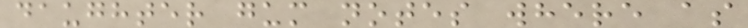daughter gum notes where as
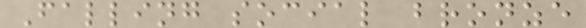Falling social bronze
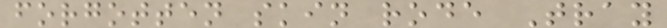forgotten skin rode Tray
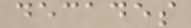decades
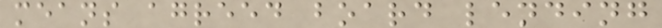means agreed board lending
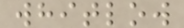whitlow
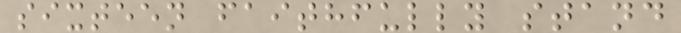sixteen faithfully stand
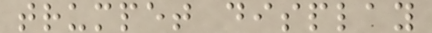trumpet display
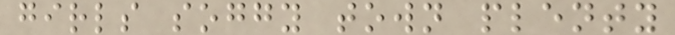girls soggy town plenty
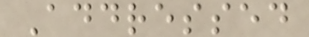Addressed
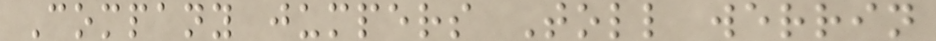Company jumpers Toll werrin
